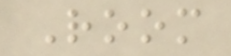Room
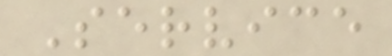Service
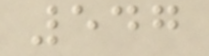547
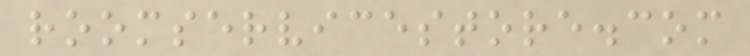roomservicestore.com
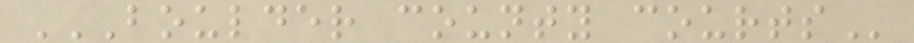BOULDER COUNTY COURTS
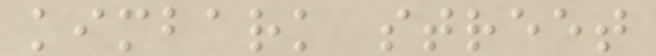kimbark street
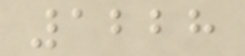1228
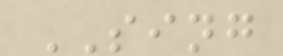SING
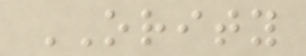ORITY
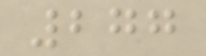277
